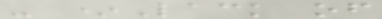- *Lack of
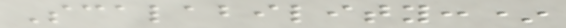Scalability:*
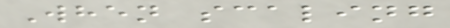When scaling
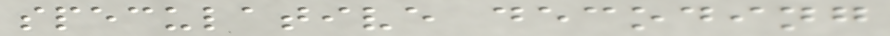speculative decoding
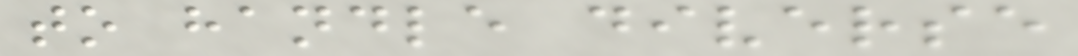to handle diverse
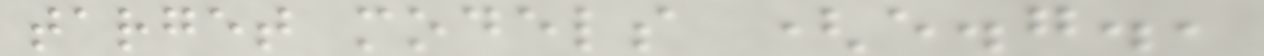target models (e.g.,
